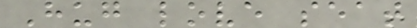Hug love seat
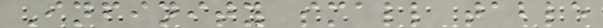Infinity small table
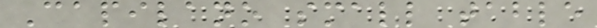Capilano small table
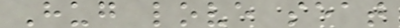Hug love seat
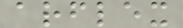arflex
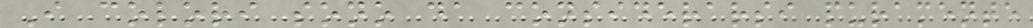I colori sono da considerarsi puramente
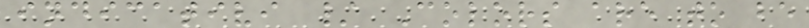indicativi / Colors are to be
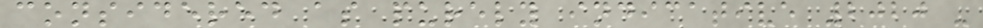considered as purely indicative 2020 -
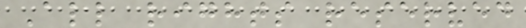All rights reserved
